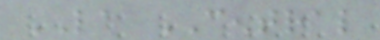LA CENTRAL
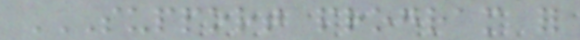SUPPORT PROGRAM FOR
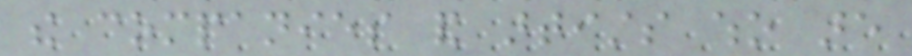the companies and artists who are
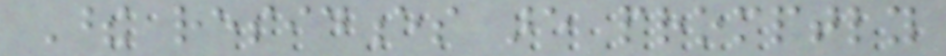These residences are promptly
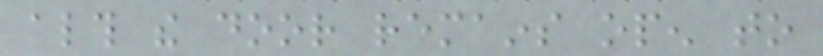although the door remains open to
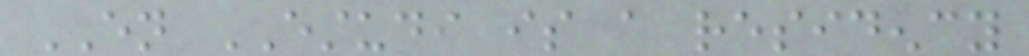EN ESTUDI is a residency
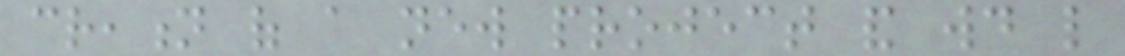creation of a new project and would like
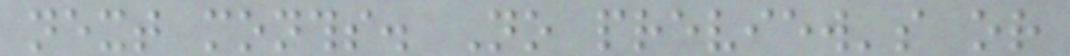next months. No preview's or
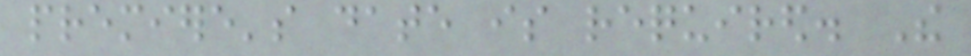premiere's date is required. The
